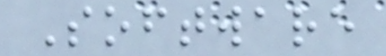Software
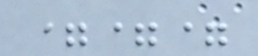===
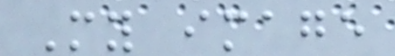My image
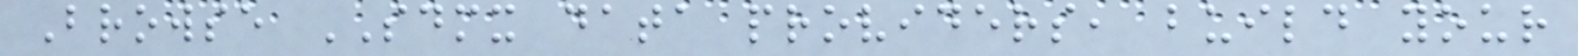Browse SDMX data providers, build your
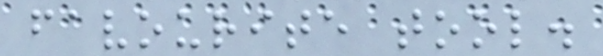favourite tool.
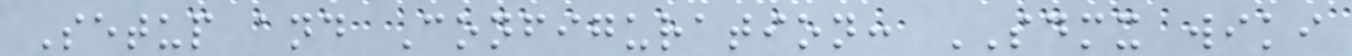Setup and Configuration: SDMX wiki
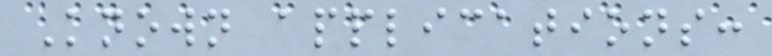Known applications:
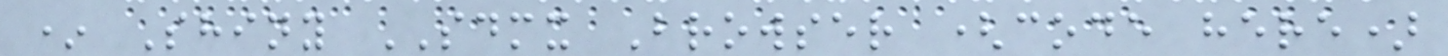* Shiny SDMX Browser (code here)
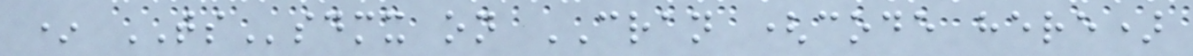* TSsdmx on CRAN (code here)
